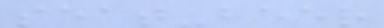seat-beer
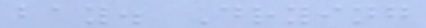bay. Drying
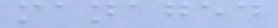managed
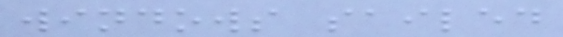windows sailed
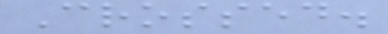Crossed.
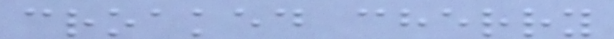croaked cherry
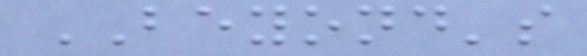BEYOND's
